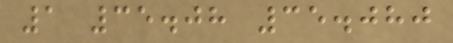1 35.08 35.080
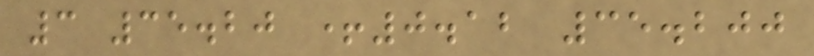3 35.20 +0.12 35.200
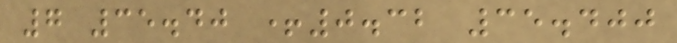7 35.40 +0.32 35.400
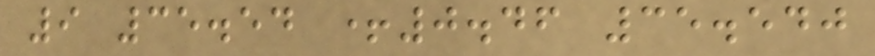9 35.54 +0.46 35.540
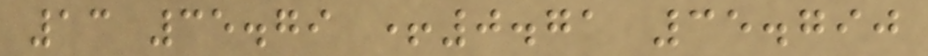13 35.79 +0.71 35.790
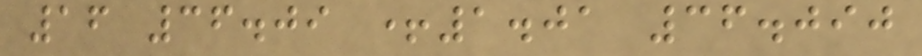16 36.09 +1.01 36.090
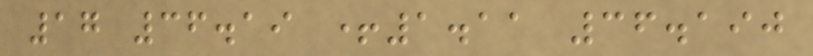17 36.19 +1.11 36.190
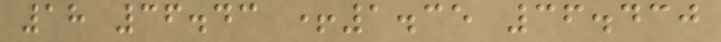18 36.43 +1.35 36.430
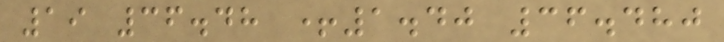19 36.48 +1.40 36.480
